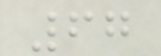67
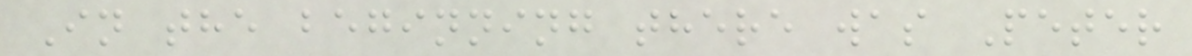In the beginning there was Peter
